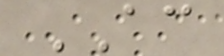AC
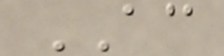AC
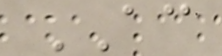AC
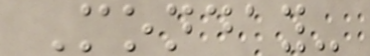Monday-
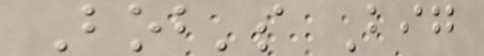Bob's Big
